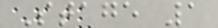Stage 1
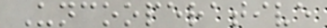Uncooperative
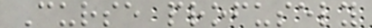Curse profusely
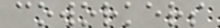coworkers
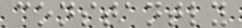constantly
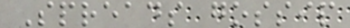Spreads gossip
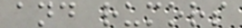and rumors
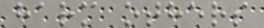harm others
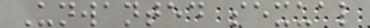Unwanted sexual
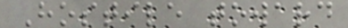Hostile toward
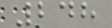248
